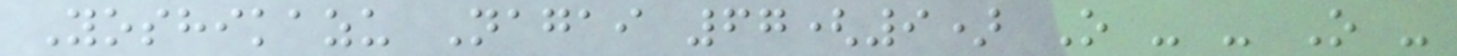Yoshikazu Nagai 67(9) O - - O -
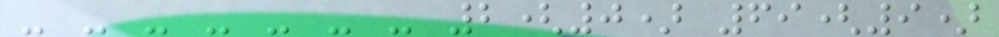- - - - - - - 2(0) 69(9)
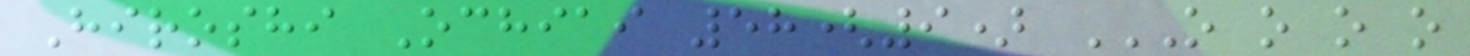Hiroshi Ochiai 58(9) O O O O
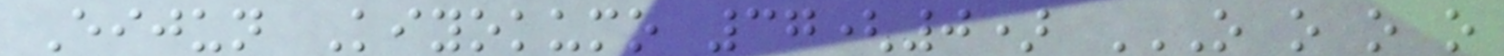Eijun Kiyokumo 37(0) O O O O
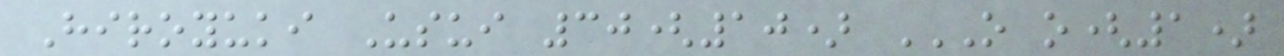Hiroyuki Usui 30(10) O O(1)
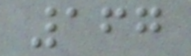167
